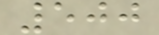500
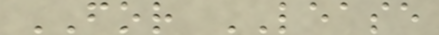FOR LEASE
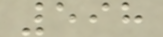598
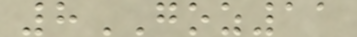8GOZ11
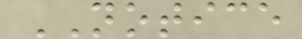NOTICE
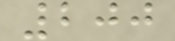200
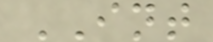INT
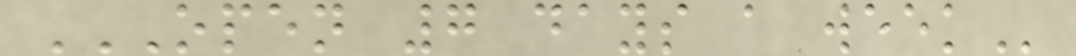OPEN 7 DAYS A WEEK
